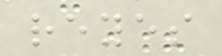reyes
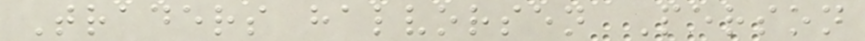Traders halvorsen Person
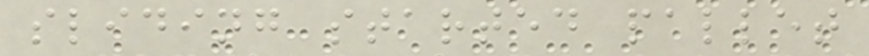sliding started pallet
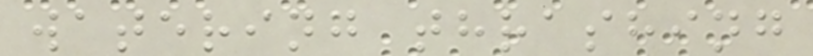watering thrashing
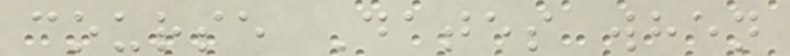course Dates when
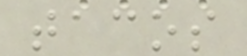tacos
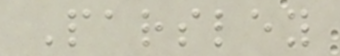Parsley
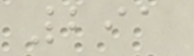291
